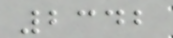2342
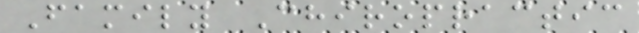Family Chiropractic
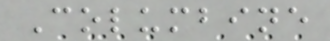Columbine
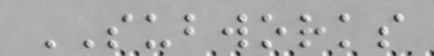SUBWORKS
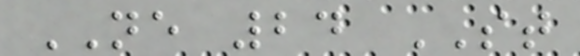NE 24 ST
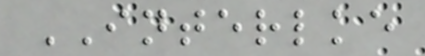INTERLKE
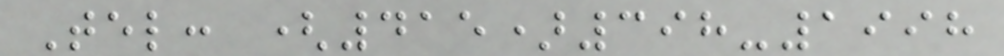Tel: (415)398-1998
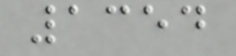1354
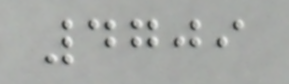4709
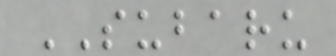SUBARU
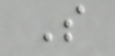S
